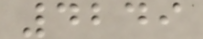4249
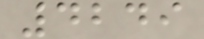4249
